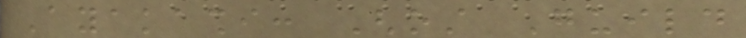Ayakashi: Ghost Guild
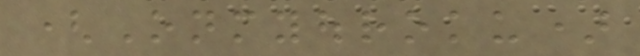(Onmyouroku)
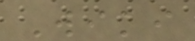Wiki
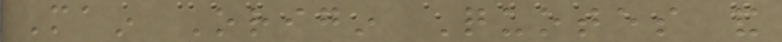Main Origin Quotes and
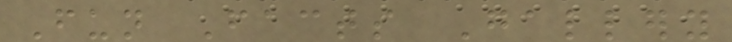Fun Facts Gallery
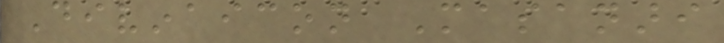Divinaicon Masanari
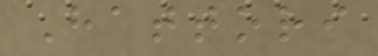Hattori
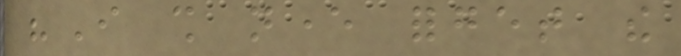"I shall never forget the
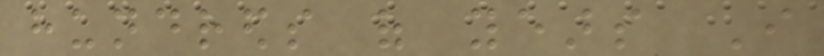hundreds of years I
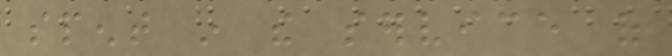spent in the service of
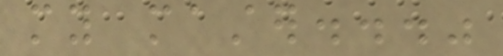my master..."
